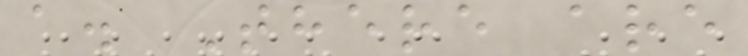a. There are
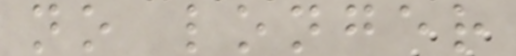no longer
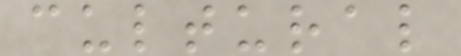cultural
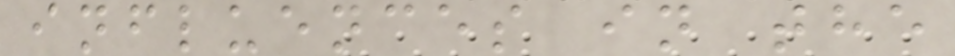influences in the
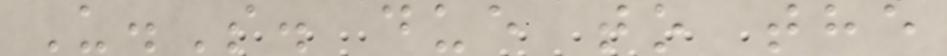U.S. due to the
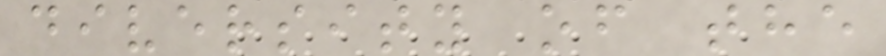diversity of the
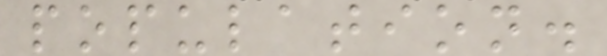population.
